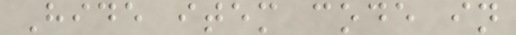Hide item code in
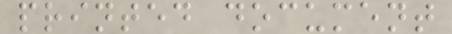printed document
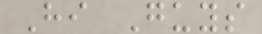Hi Guys
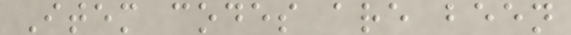Item codes are been
